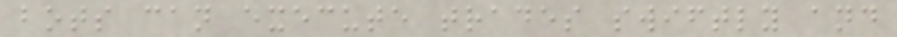bots can execute trades swiftly and
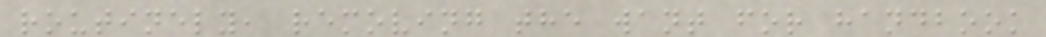routinely, removing the want for handbook
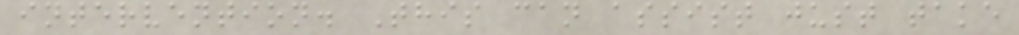intervention. This can assist just take
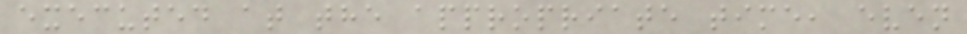executed at the appropriate time, even
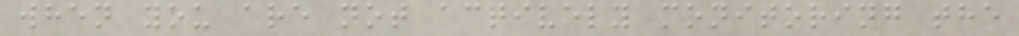when you are not actively monitoring the
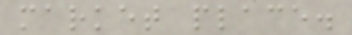market place.
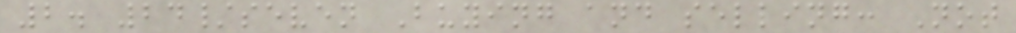2. 24/seven Buying and selling: Not
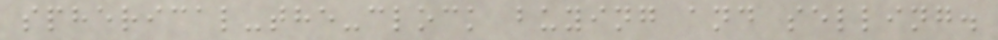spherical-the-clock buying and selling.
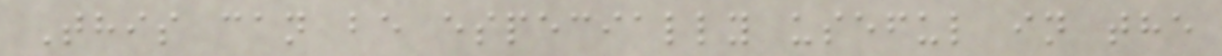This can be especially useful in the
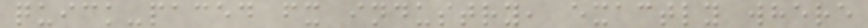quick-paced fx industry, exactly where
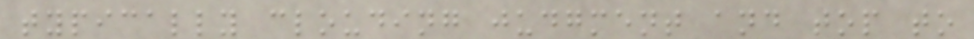typically clouding judgment and top to
